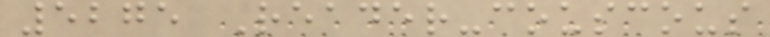5275 Reader-couscous
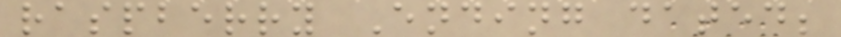raspberry Ending dated;
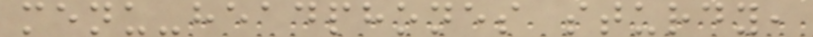menu-headphones sturdy,
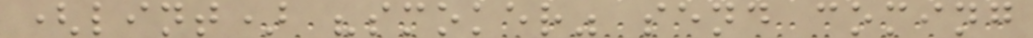(lint) "smoker" send coming
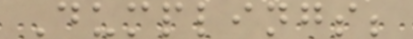Dumplings;
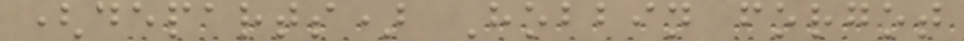(departs) Hobbin forgot
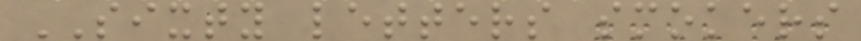SIXTY letters smokers
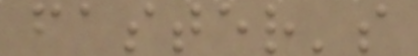faster's
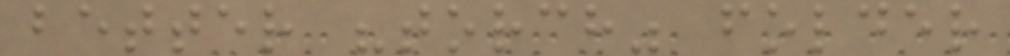better "torch" folder
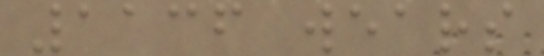1136 wears
